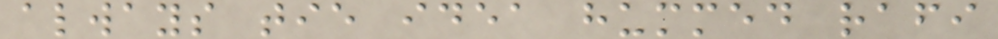always tie idea hummed rafi
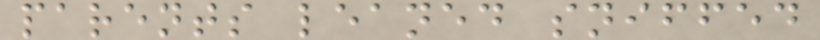parents leaned sniffed
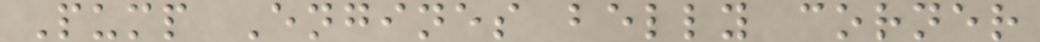Pump Engines belly corner
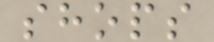shops
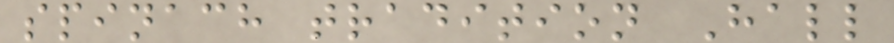spinach tradition Hall
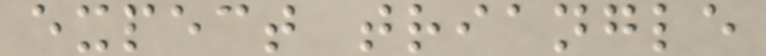expect triangle
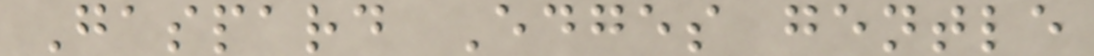Gaspard Edges gentle
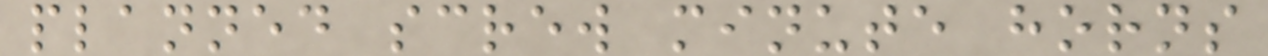planned screw minute horns
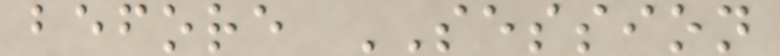before SESSION
